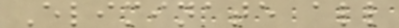Eliminate all
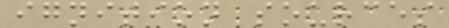ignition sources
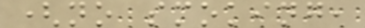(no smoking,
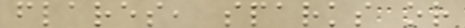flares, sparks or
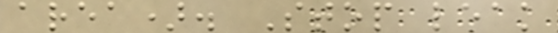area). Stop leak
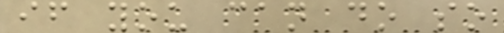if you can do so
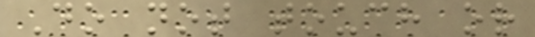Do not touch or
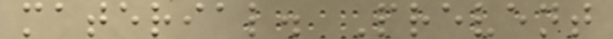material. Prevent
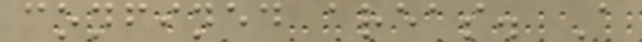confined areas. A
